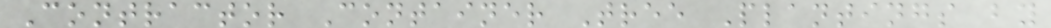Contractor Container Tree Plantings by
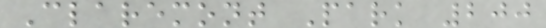Claremont Park 200
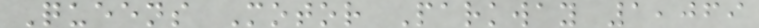Queens Motor Parkway 1,069
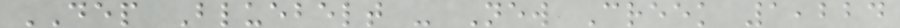DEP Bluebelt - New Creek 1,224
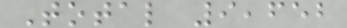Total 9,652
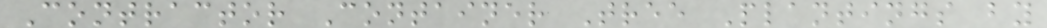Contractor Container Tree Plantings by
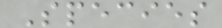Species
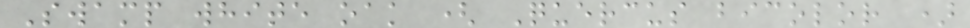Swamp white oak ( Quercus bicolor )
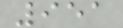951
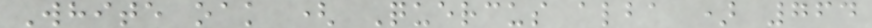White oak ( Quercus alba ) 764
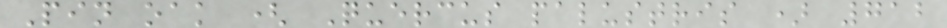Pin oak ( Quercus palustris ) 712
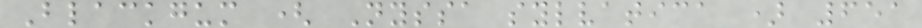Blackgum ( Nyssa sylvatica ) 651
